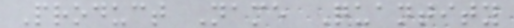Product Name Quantity
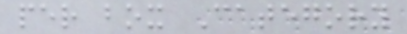per box Category
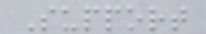Support
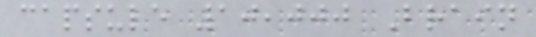capsule 10,000 Brain
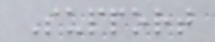Support
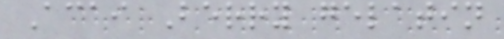Acai Berry gelatin
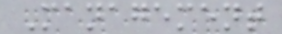Management
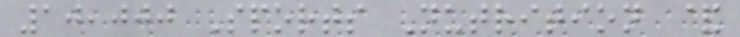10,000 Sports Nutrition &
